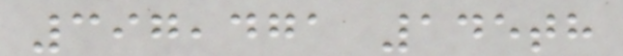397,471 145th
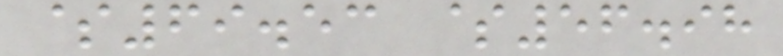$69.53 $56.98
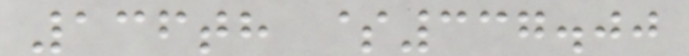136th $337.00
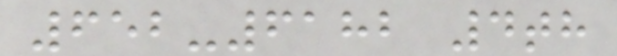652-6182 4th
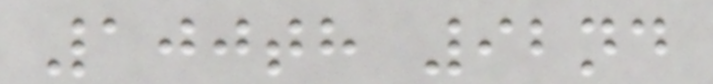100th 92nd
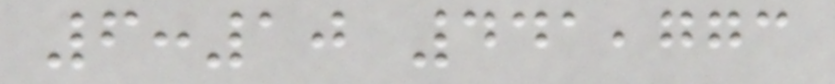6:10 441,773
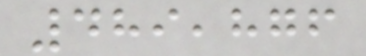489,876
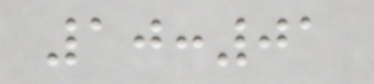10:01
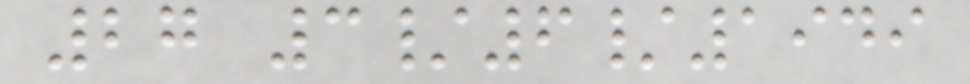27 3/6/1949
